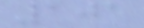101
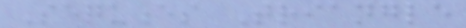Sequences Triangle
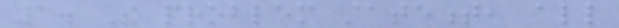1. The problem statement, all
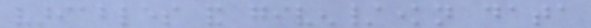variables and given/known data
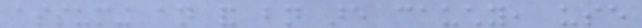assuming an and bn are cauchy, use
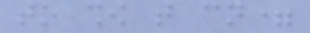to show that cn=
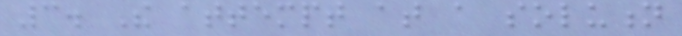3. The attempt at a solution
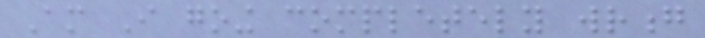Am I going completely wrong
